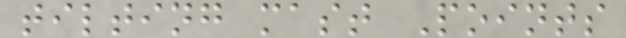tilting mast Points
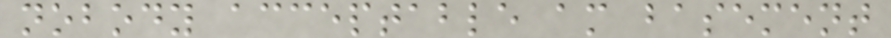nobody acceptable am basement
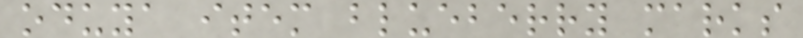oduya item blueberry marks
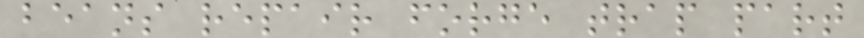beans repair forge trap part
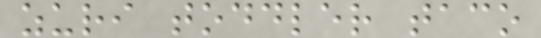zuri toddler taco
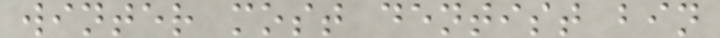winter most dentist bin
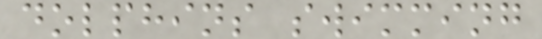dolphins swimming
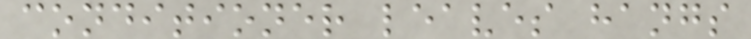conditioner leaves hangs
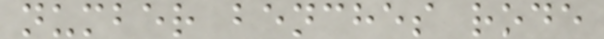number benches rode
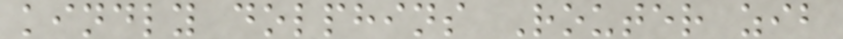kindly dolphins Router zib
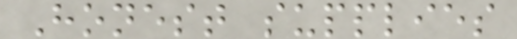Honest supplies
